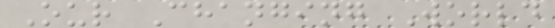Our Changing World
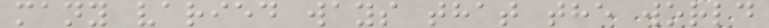many varied ways that the world
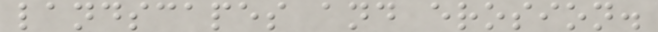landscapes and erosion.
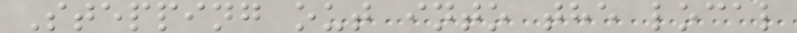Stepping out into the local
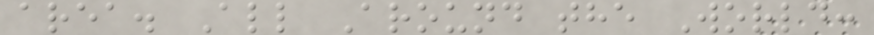area. All Around the World:
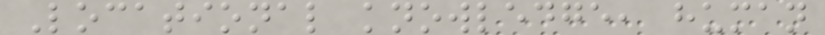Locational knowledge, human
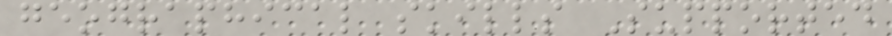geographical skills Supported
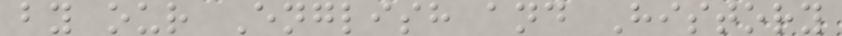by our English and History
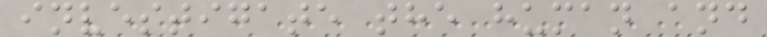investigate the human and
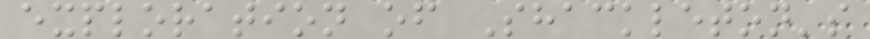exploration of Shackleton's
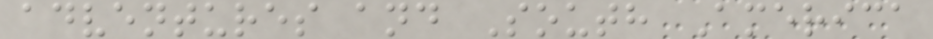adventures and South America
